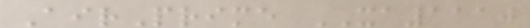AirPrime XA1110
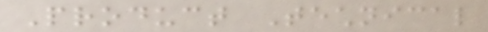Product Technical
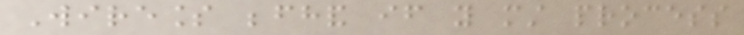Wireless beforehand if you must process
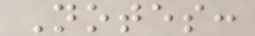Notes:
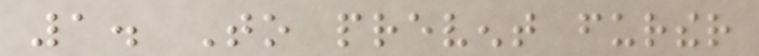1. To prevent further
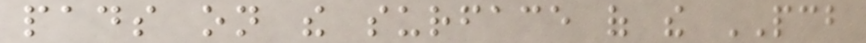pads on the surface of the PCB
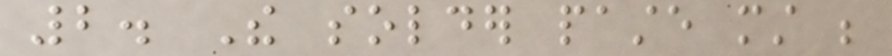2. The solder paste must be
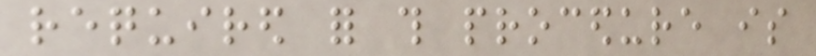required for this procedure is
